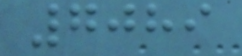7089
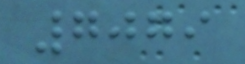7079
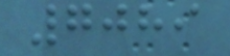7089
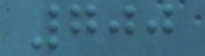700
